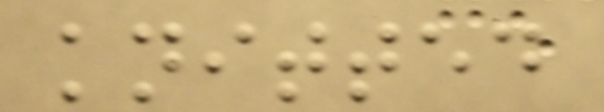knitted
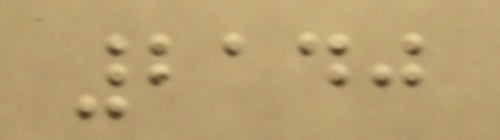2140
